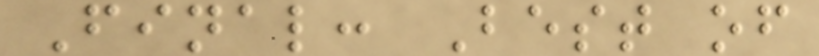Final: Best of
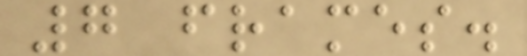7 frames.
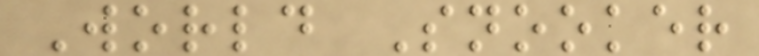World Snooker
